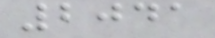2041
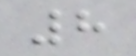8
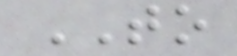TO
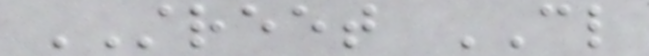STREET CL
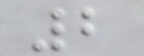2
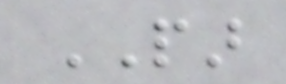PAR
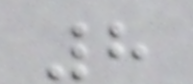8
